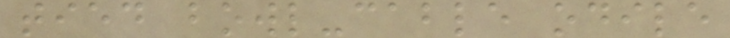tied bowl-cable odile
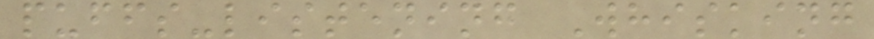puffs-listening Whisking
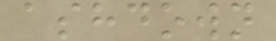ashdown
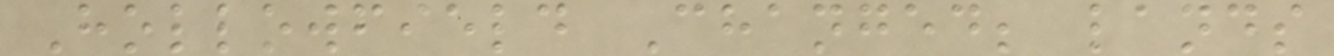Hollowfield Changed; lands
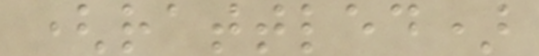(rattled)
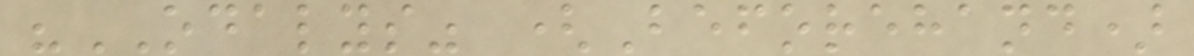"ODALYS" (Beforehand)
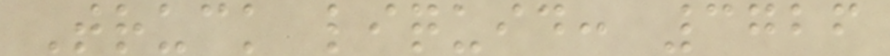Truck liquid: 3726
